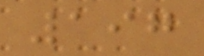197
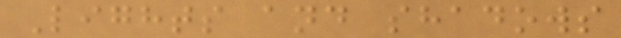Lights and shadows
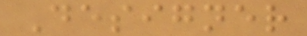Designer
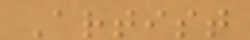Artist
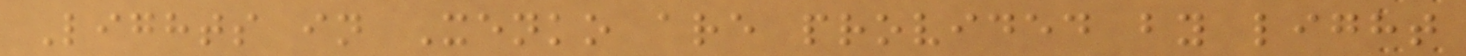Lights in Xenko are provided by light
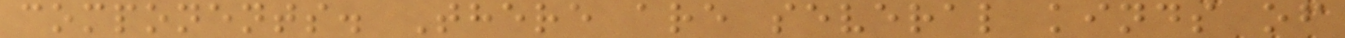components. There are several kinds of
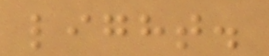light.
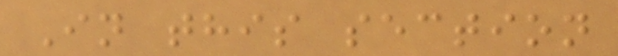In this section
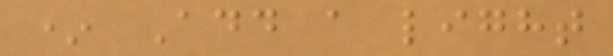* Add a light
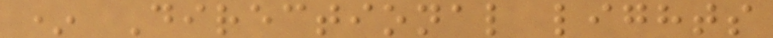* Directional lights
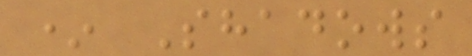* Shadows
